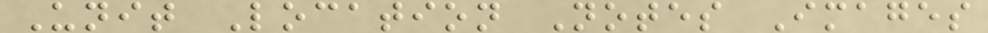Unit Location Notes Images
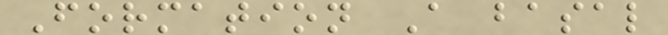Formation A basal
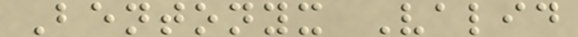Bentonyx Valid
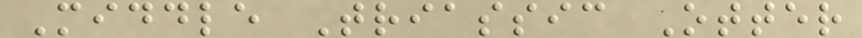Middle Triassic Otter
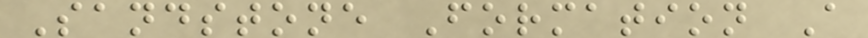Sandstone Formation A
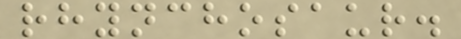rhynchosaur.
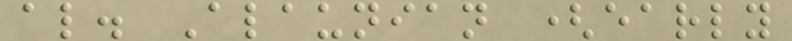al. Alaunian (early
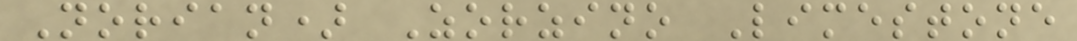Norian) Zorzino Limestone
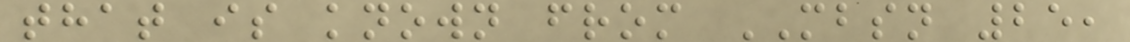that is known from MBSN 25,
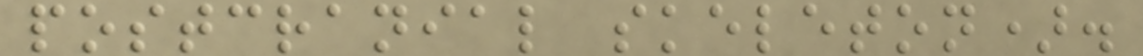postcranial skeleton).
